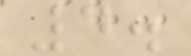4.
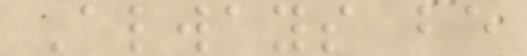Always be
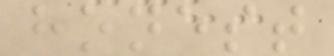honest
